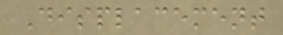Displacement
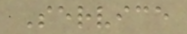Service
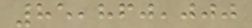85,860,000
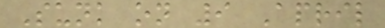Sunk on 9 April
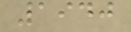1940
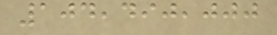104,490,000
